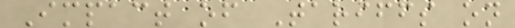Impact of Tariffs on
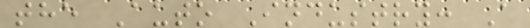the Auto Industry: A
